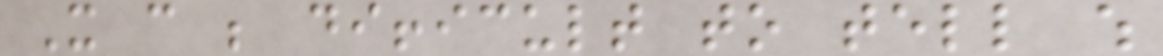It can be difficult to tell which
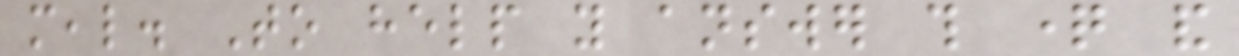meal. To help you answer this question and
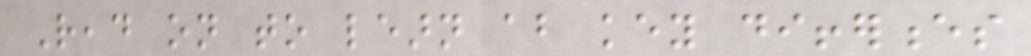Read on to learn about key differences
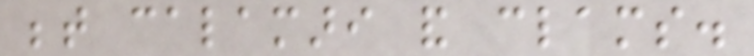between calamari and clams.
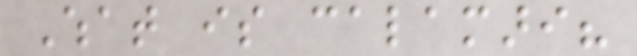What is calamari?
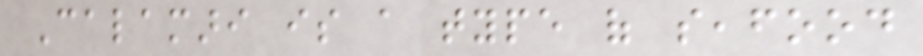Calamari is a type of seafood
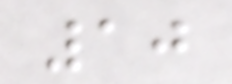10
